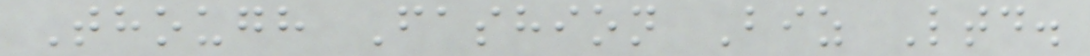Though Fashion Biz Ltd.
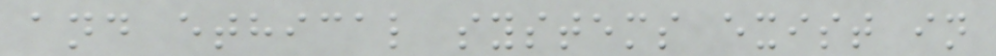and ethical systems exist in
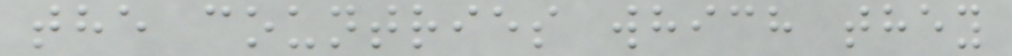the countries which they
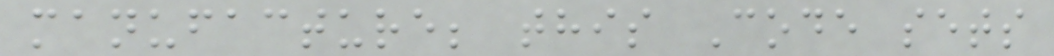manufacture; this Code sets
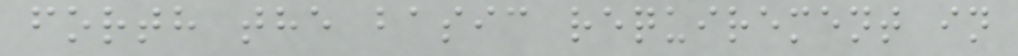forth the basic requirement in
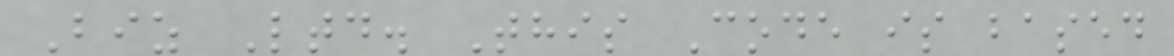Biz Ltd. This Code is based
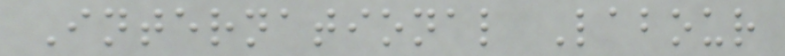International Labour
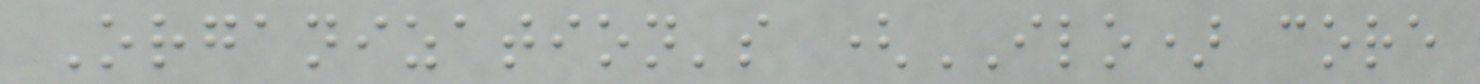Organization's (ILO) core
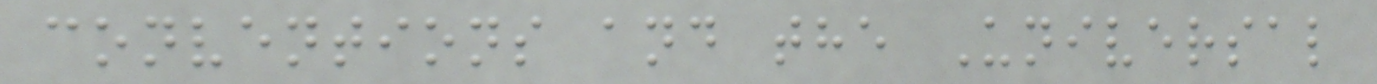conventions and the Universal
